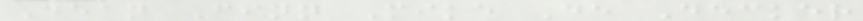Dean Finn Mike De Decker
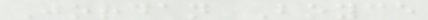Jordan Boyce
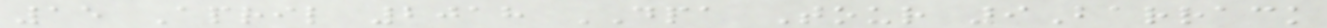15 April 2018 DPA Tour 9Barrack
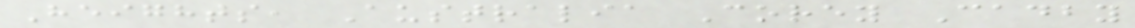Heights, Australia Corey Cadby
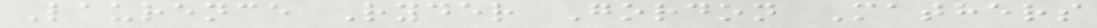Laurence Ryder Gordon Mathers
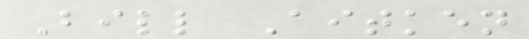Bill Aitken
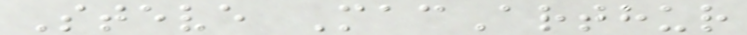Steve MacArthur
